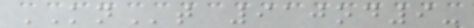KNt 910od9-
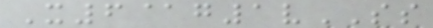X6@g1vSS
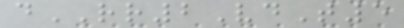dRR2VdT5
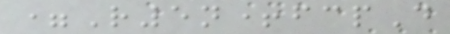=R5n+fcpD
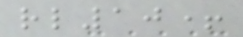rl10+
